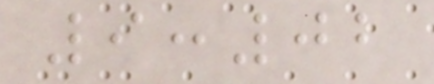9:02
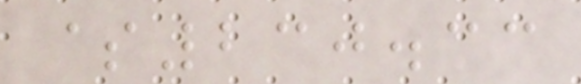$230.33
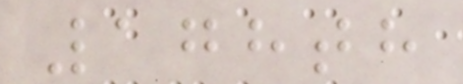178th
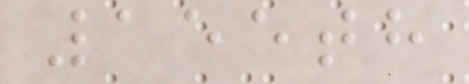155th
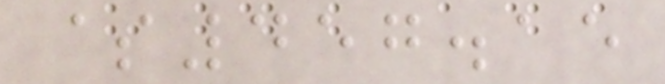$457.15
